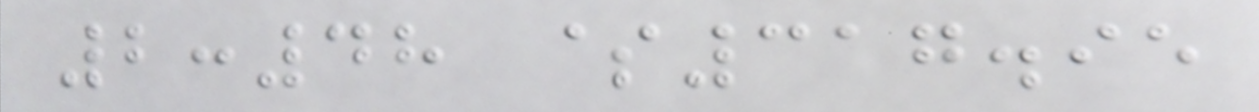2:48 $317.95
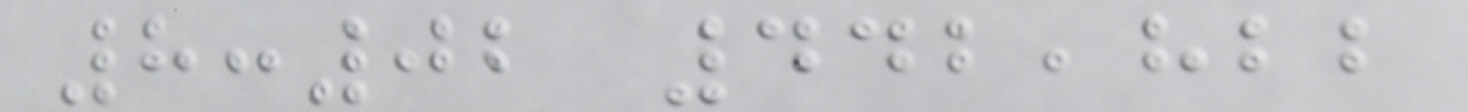8:02 442,822
